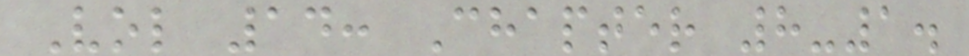Vol 14: Chapter 8-1.
